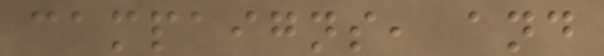campaigns, and
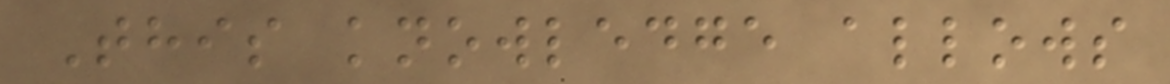This knowledge allows
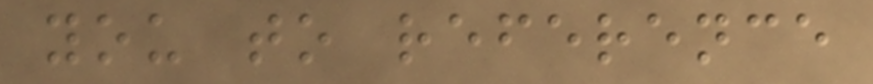you to reference
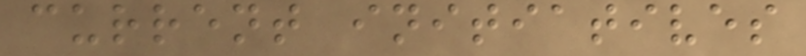current initiatives
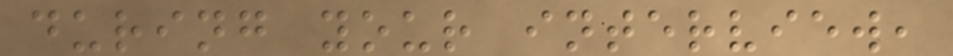during your interview,
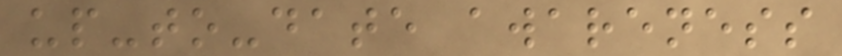up-to-date awareness
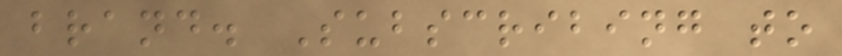brand. Subscribing to
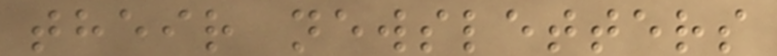their newsletters
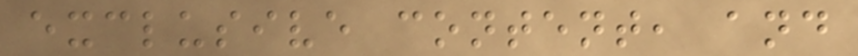exclusive content, and
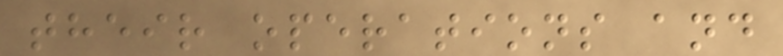their operations and
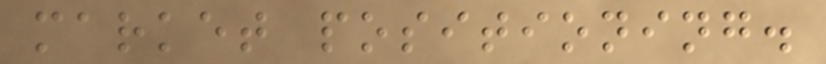market positioning.
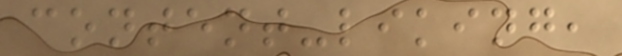content-liking,
